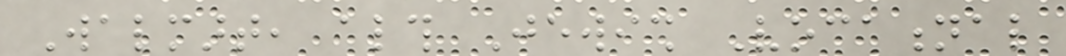Walmart, although Jewish Vocational
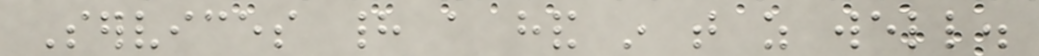Services had a hand in that as well.
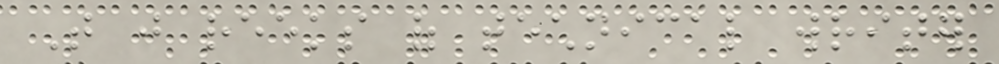That just reeks of technical writer
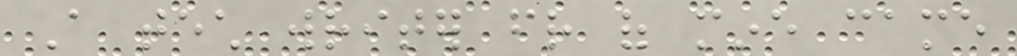A tech writer friend of mine came
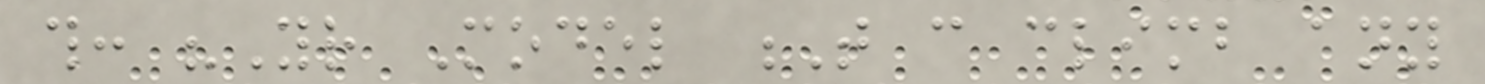this: "Your Model T can climb any
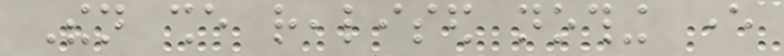Then she realised nothing ever
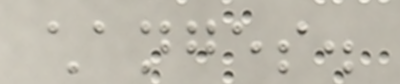changes.
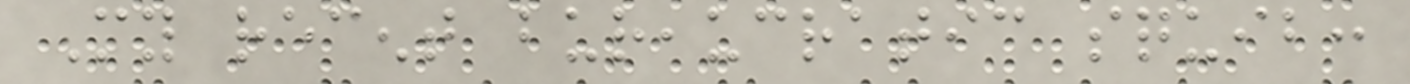My recent bureaucratic squib:
